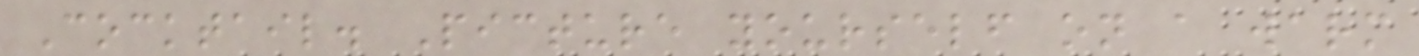Cocktail. Picture yourself on a warm
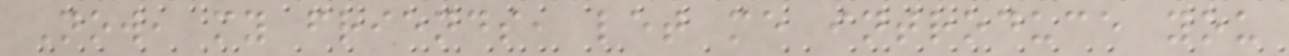Now, my friends, let me introduce you
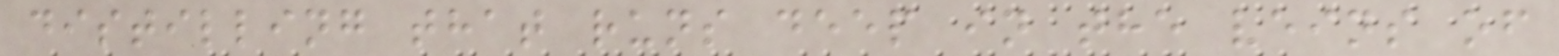distilling that runs deep in the veins of
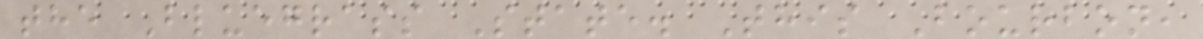the Bluegrass State. This Bourbon,
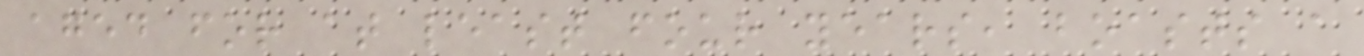aged for at least four years, boasts a
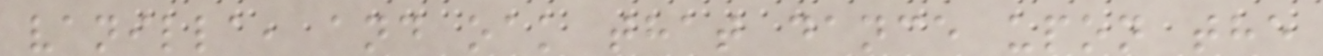vanilla, and oak that dance upon the
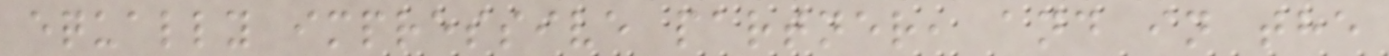equally impressive partner, and in the
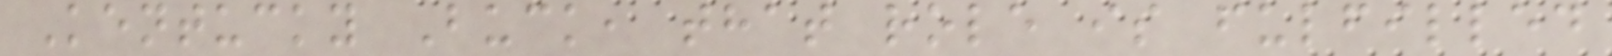Kentucky Buck, that role is fulfilled
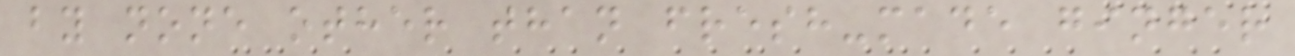by none other than fresh-made ginger
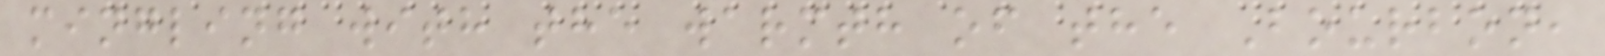mingling with the warmth of the Bourbon,
